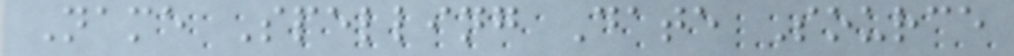Name Spelling Date Source
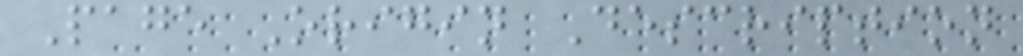Page Origin Description
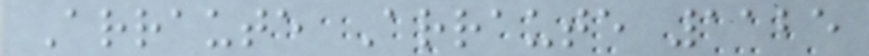Arraute Arraute 1125
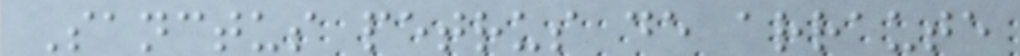Sanctus petrus de arraute
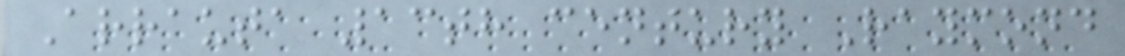Arrauta 13th century Raymond
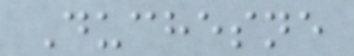Duchesne
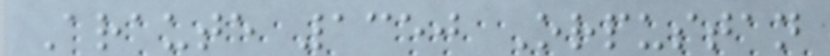Araute 1350 Orpustan
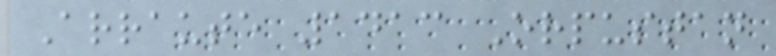Arraute 1413 Orpustan
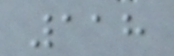118
